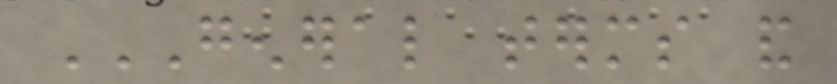GENERAL TERMS AND
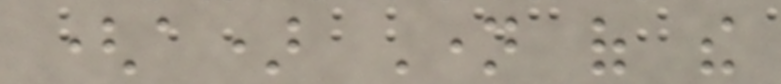(a) Name of the
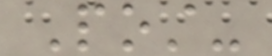Post-
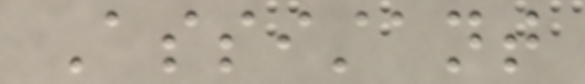Assistant
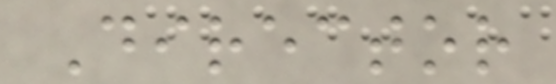Director
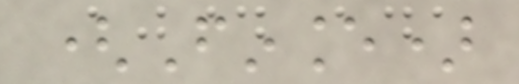(Finance)
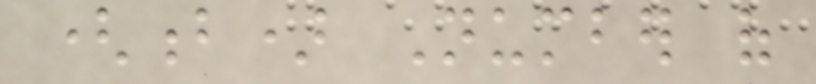(b) Number of
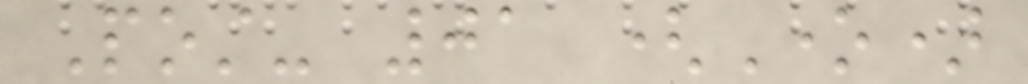Post- 01 (One)
